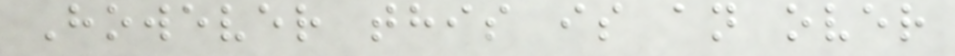However this is an over
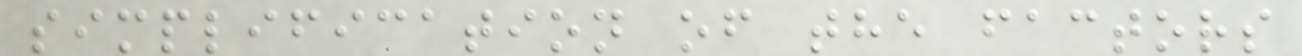simplification of the factors
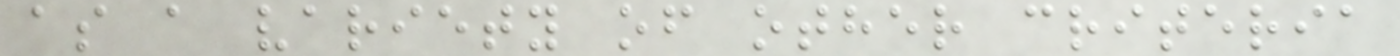as a variety of other criteria
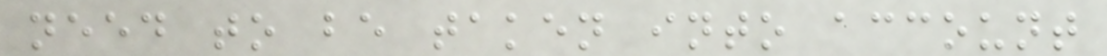need to be taken into account
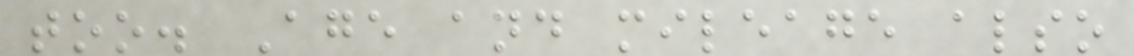too. Age and mileage also
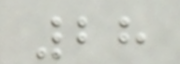28
